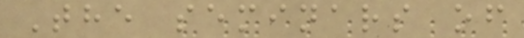The seminars of
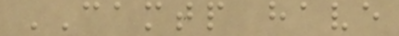CAMTP have
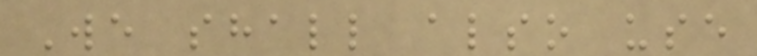We shall also use
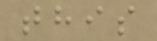this
